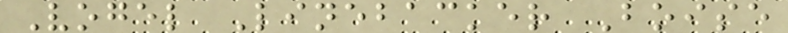Vogel Linebacker Boise
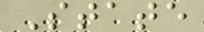State
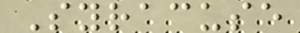Syracuse
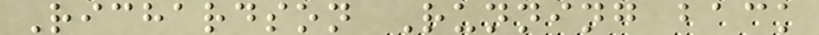Richardson Running back
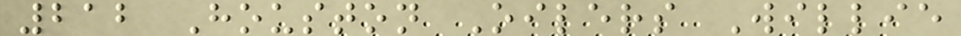212 Houston Oilers Willie
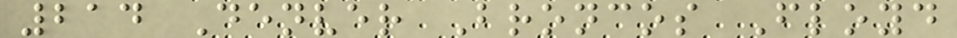214 Denver Broncos Floyd
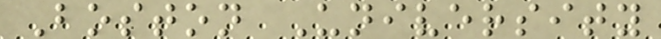Boston University
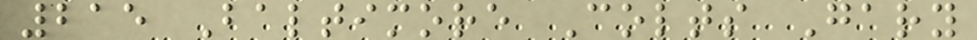215 Baltimore Colts Gary
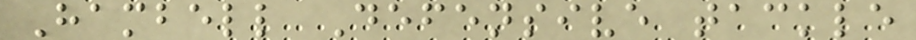Hambell Defensive tackle
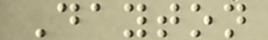Dayton
